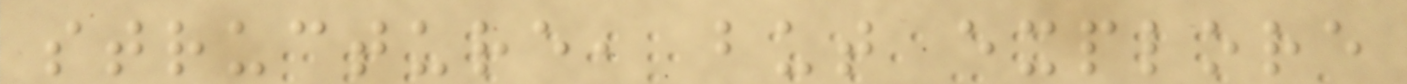structure, but explore
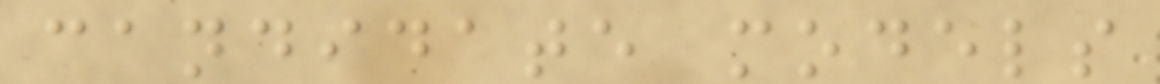candidate models
